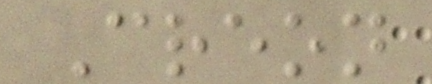Creon
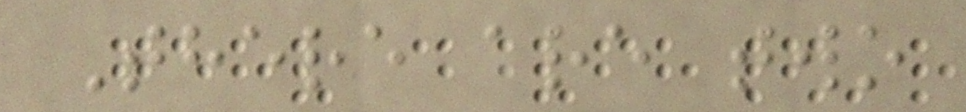There are two
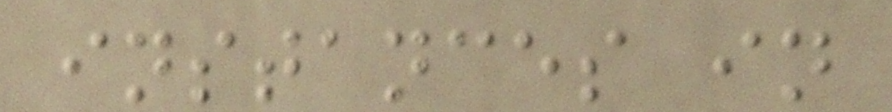instances in
